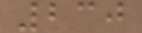230
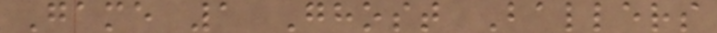Game 1 Ghost Ballers
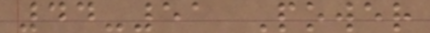44-51 Power
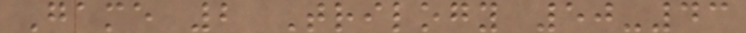Game 2 Trilogy 50-43
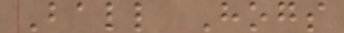Ball Hogs
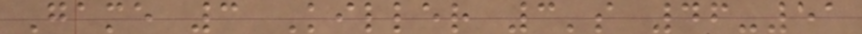Game 3 Killer 3's 46-51
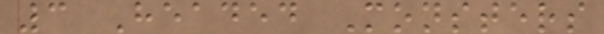3 Headed Monsters
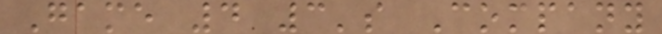Game 4 3's Company
